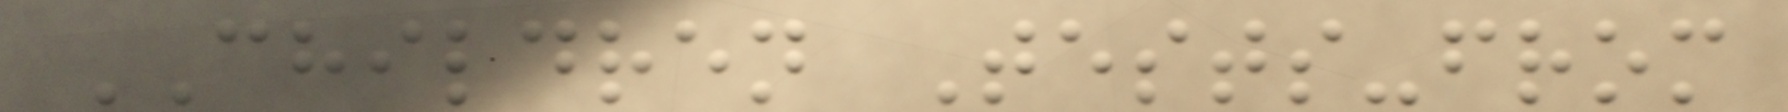CHILDREN Tests-from
